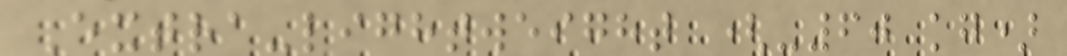Extra-lightweight (-60 kg)
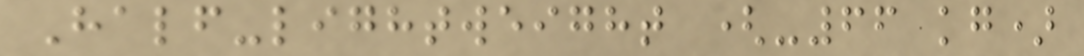Half-lightweight (-66 kg)
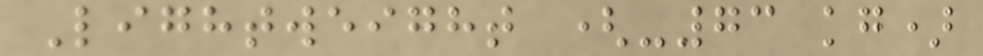Lightweight (-73 kg)
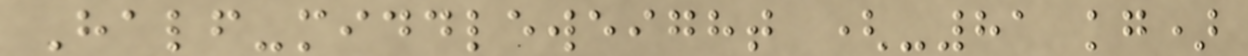Half-middleweight (-81 kg)
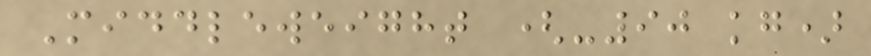Middleweight (-90 kg)
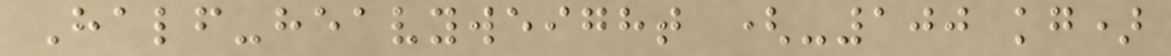Half-heavyweight (-100 kg)
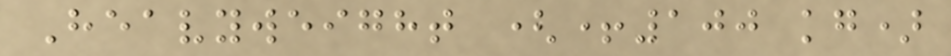Heavyweight (+100 kg)
